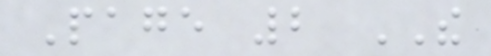Page 2 THE
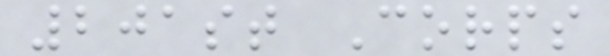201st Corps
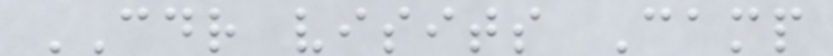CDR visits Camp
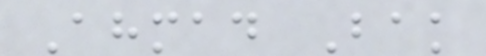Ahmad Bak
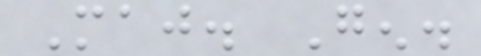Maj. Gen.
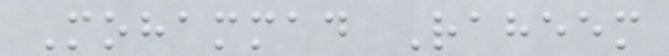Mohammad Raheem
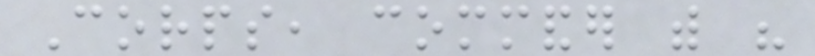Corps, commander with his
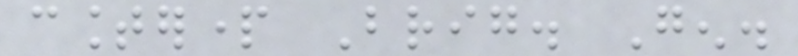counterpart Brig. Gen.
